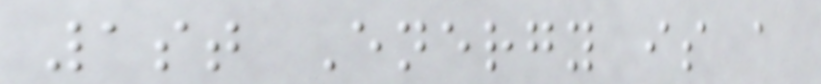1st Energy is a
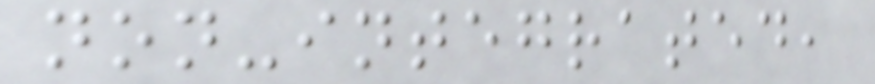non-integrated,
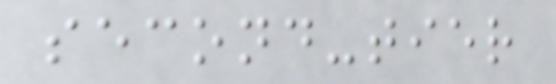second-tier
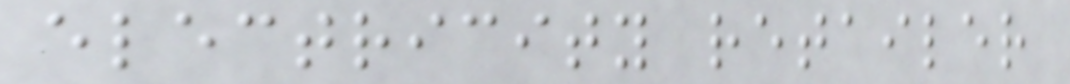electricity retailer
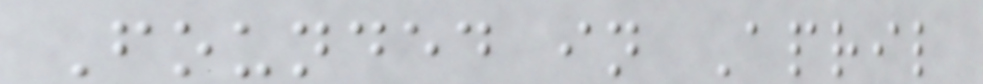Founded in April
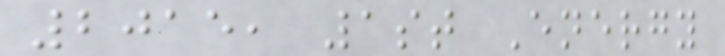2015, 1st Energy
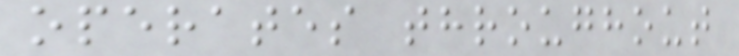operates throughout
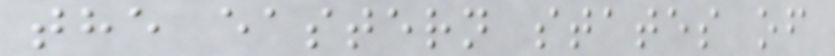the eastern states of
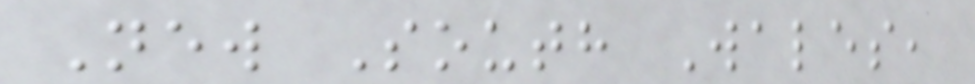New South Wales,
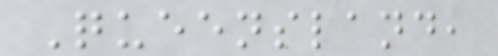Queensland,
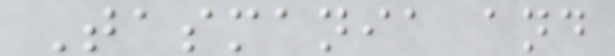Tasmania and
